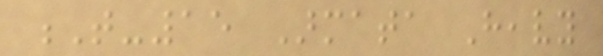T-15 Armata Heavy
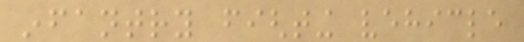infantry fighting vehicle
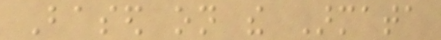Based on the Armata
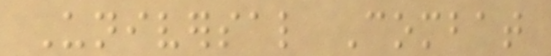Universal Combat
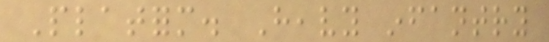Platform. Heavy infantry
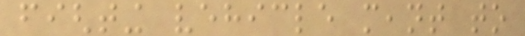fighting vehicle meant to
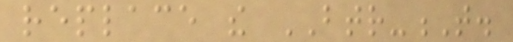replace the BTR-T.
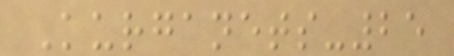Kurganets-25
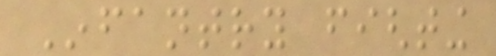Infantry fighting
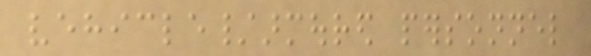vehicle/armoured personnel
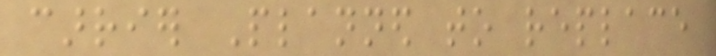carrier Planned to replace
